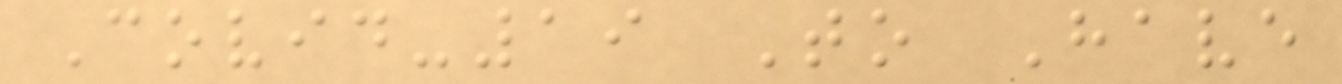Covid-19 To Have
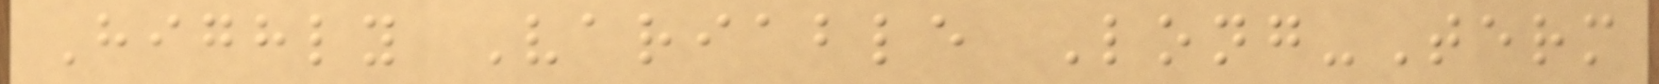Highly Variable Long-Term
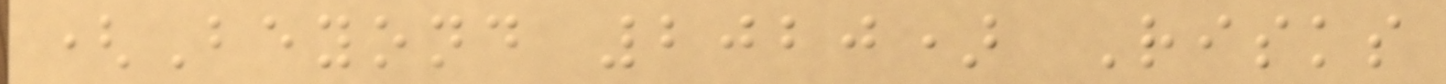(Beyond 2020) Risks
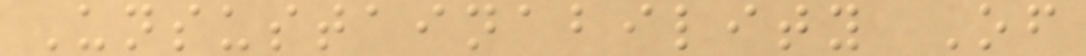Unsustainability Of
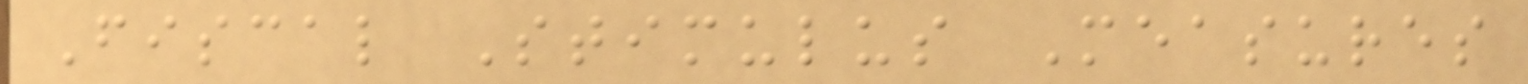Fiscal Stimulus Measures
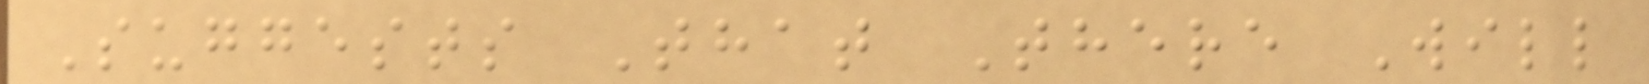Suggests That There Will
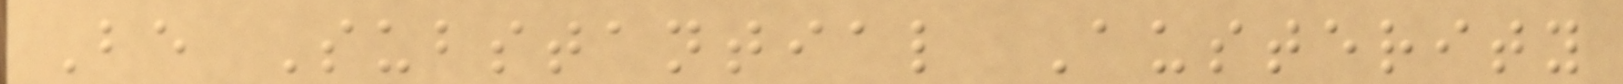Be Substantial Austerity
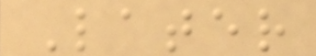Later
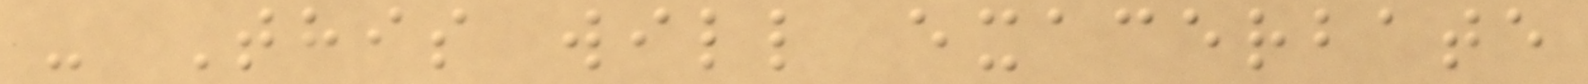- This will exacerbate
